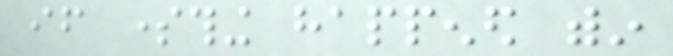if something happened within
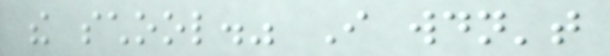the school." I wouldn't
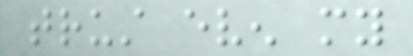trust even my
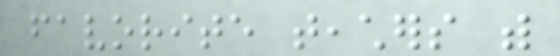favorite teachers with
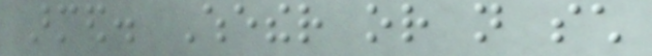armed. Whether or not such
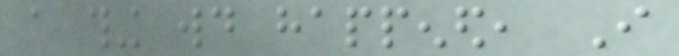a thing would happened, I
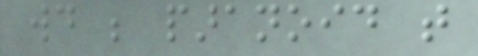would be paranoid that
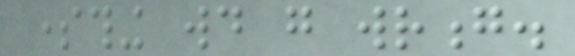something would go wrong.
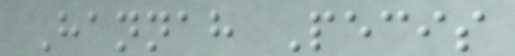Hannah Pecis
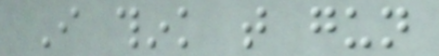I think that gun
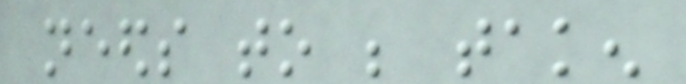needs to be taken
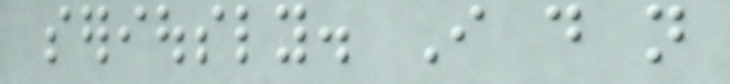seriously. I do not
